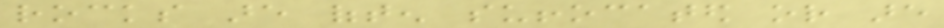rocks are often suffocated or are
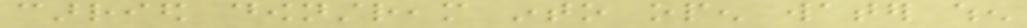carried downstream into open water when
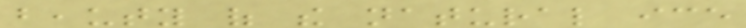beauty of the natural ice
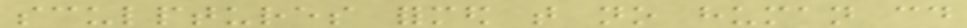sculptures formed that no human could
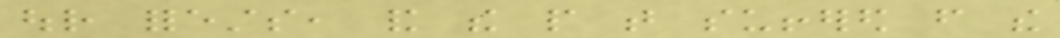our forests, and the people that suffered from the
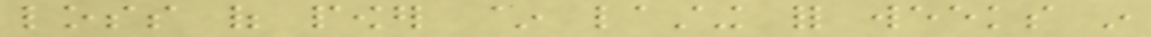loss of power ~ lasting for weeks in
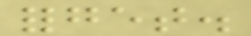forget.
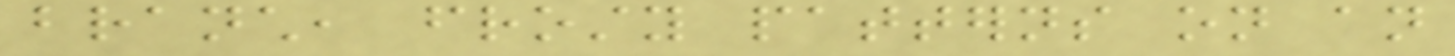branch, frosty patterns on an
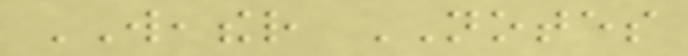WEATHER NOTES
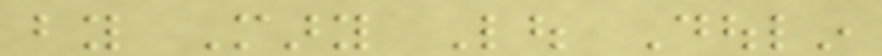by Mary Lou Doulin
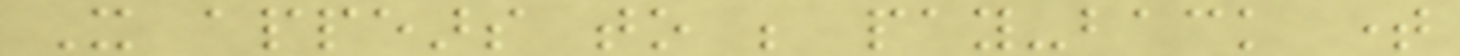It appears to be pay-back time
